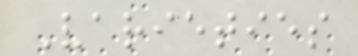Varieties
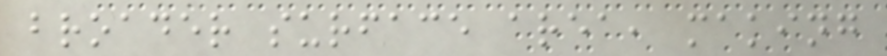broader surface area, making
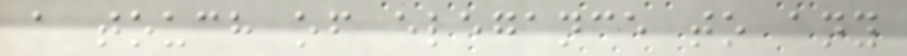a touch of elegance to any
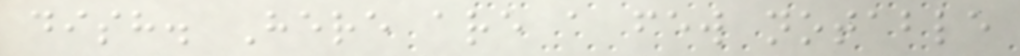dish. Here are a few notable
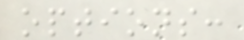options:
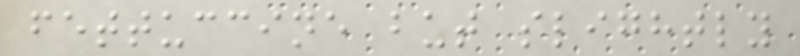fettuccine but slightly
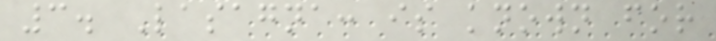3. Lasagna: is known for
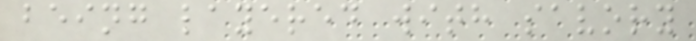being layered with savory
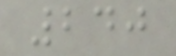240
